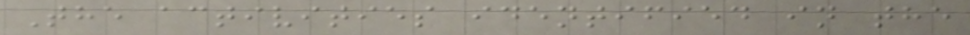The activities identified in the
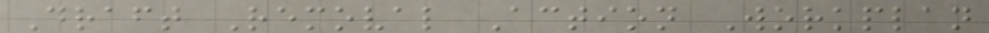Draft Removal Action Workplan
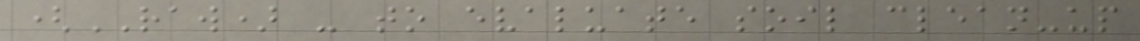(RAW) - to evaluate soil clean-up
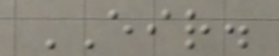EIR.
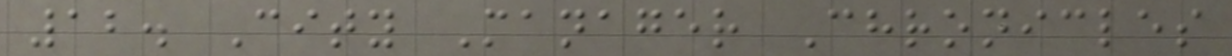12. City Manager Chronicles
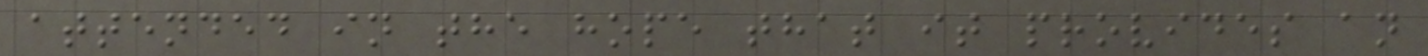attended in the hope that it provides an
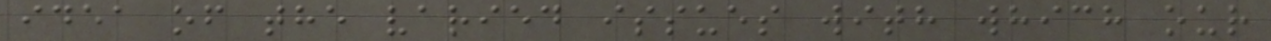idea of the varied issues with which our
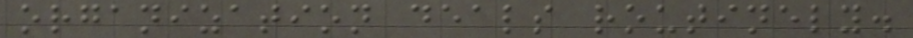organization deals routinely.
